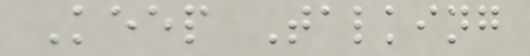Keep Talking
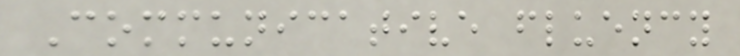Communicative fluency
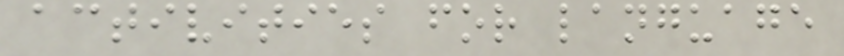activities for language
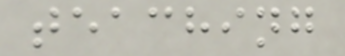teaching
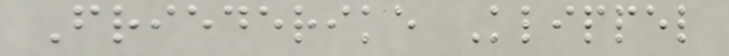Friederike Klippel
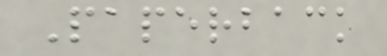Paperback
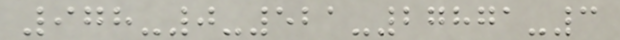978-0-521-27871-3
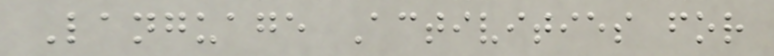Language Activities for
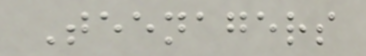Teenagers
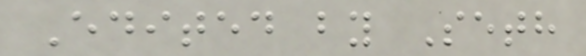Edited by Seth
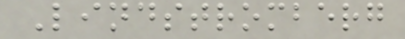Lindstromberg
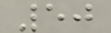50
